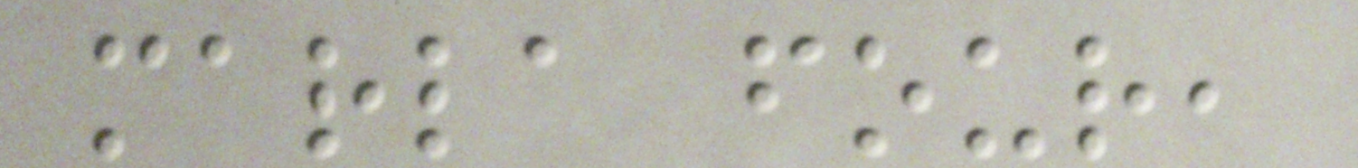marla four,
